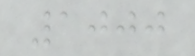1000
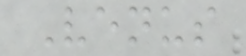Venus
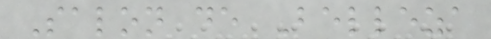Salon de Belleza
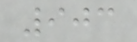903
